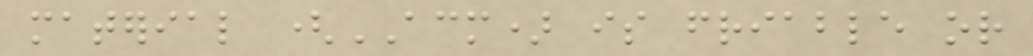material (ACM) is friable or
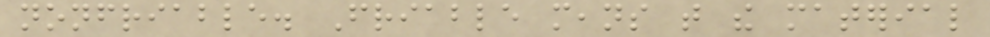nonfriable. Friable means that the material
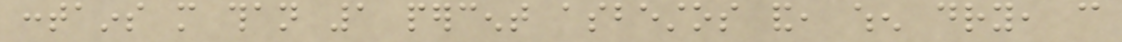contains more than 1 percent asbestos and, when dry, can
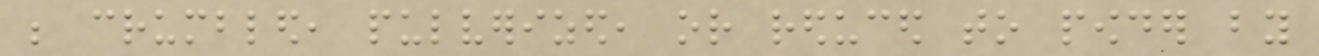be crumbled, pulverized, or reduced to powder by
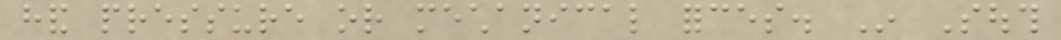hand pressure or mechanical forces. In South
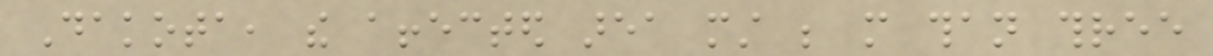Dakota, the affected area must be more than three
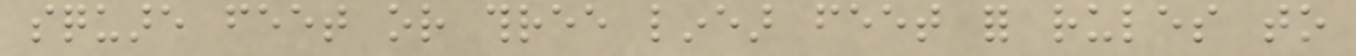square feet or three linear feet for rules to
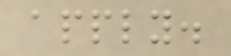apply.
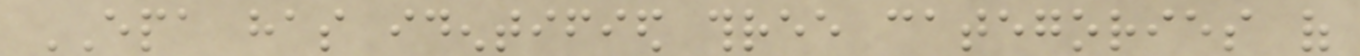EPA has identified three categories of
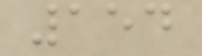154
